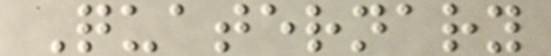Quaternary
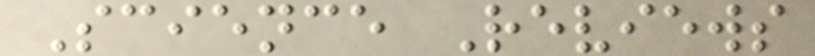Science Reviews
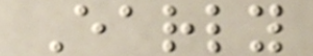Early
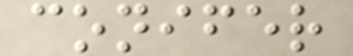conifer
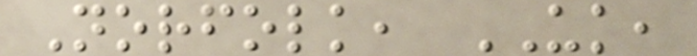Norfolk, UK,
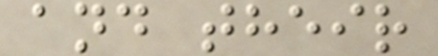and their
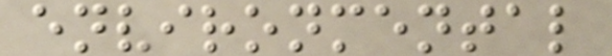environmental
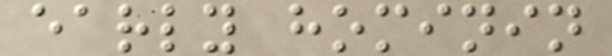early hominin
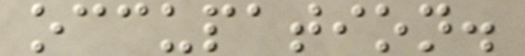occupation.
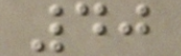40
